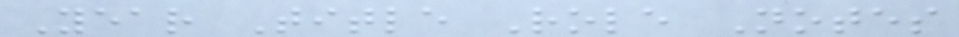Year Title Role Notes
